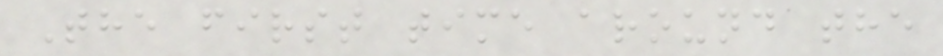The first time around the
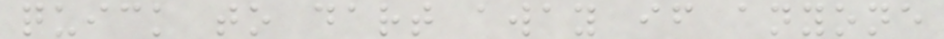quick to dart away if anyone
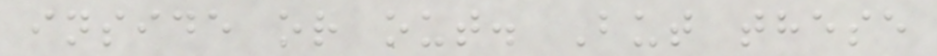inside or out. But these
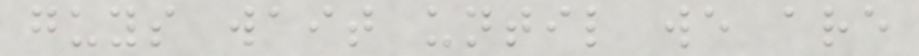guys wait until we are
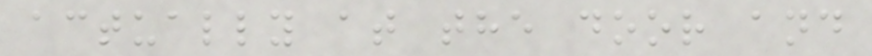actually at the door and
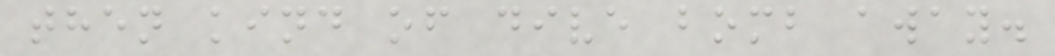then kind of dive bomb away.
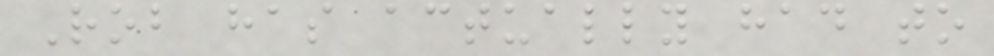Rob has actually had to
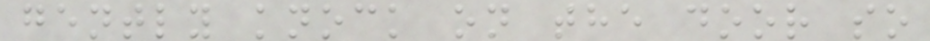gently knock on the door so
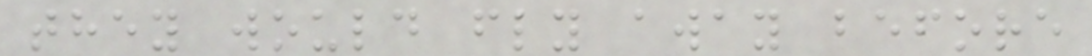they would fly away before
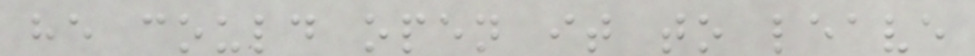he could open it to leave
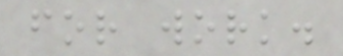for work.
